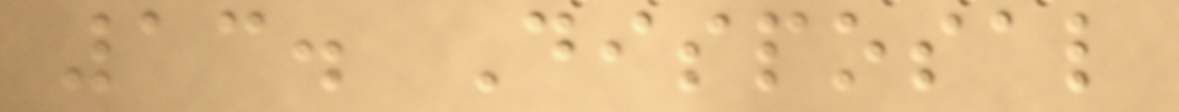13. Disposal
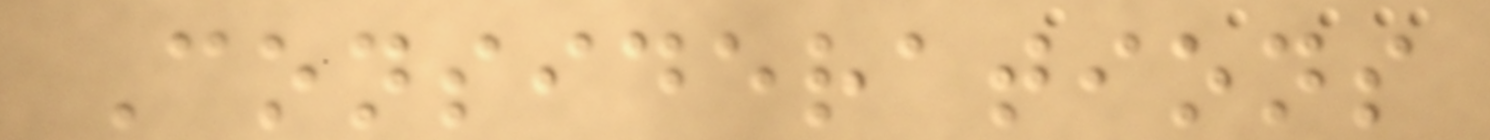Considerations
